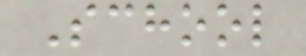School
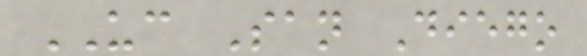UC San Diego
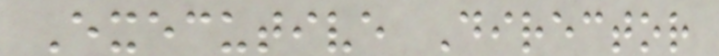Executive Director
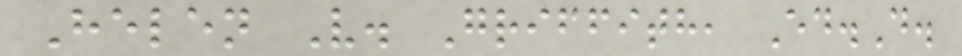Helen V. Griffith, Ed.D.
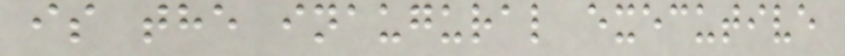is the inaugural executive
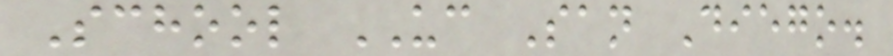School UC San Diego.
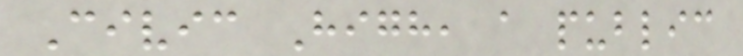Civic High, a public
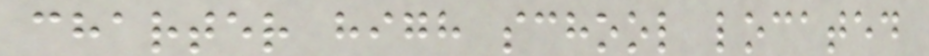charter high school located
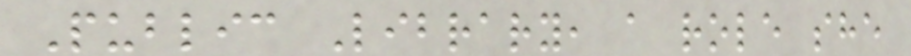Public Library, a role she
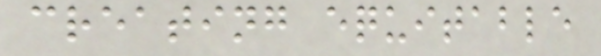creating equitable
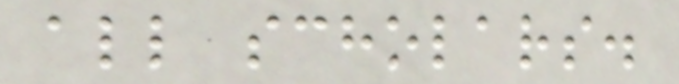all scholars.
